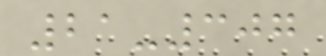21-307
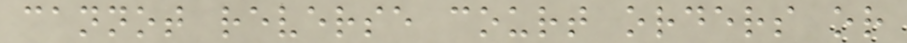cannot reverse court orders or
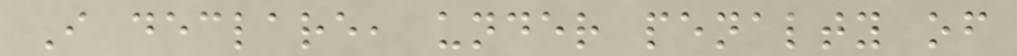I declare, under penalty of
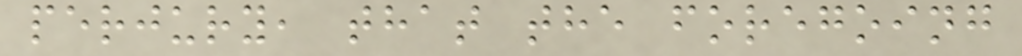perjury, that the foregoing
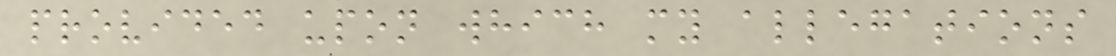provided upon which my allegations
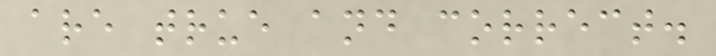are true and correct.
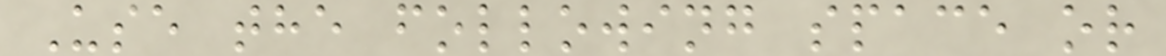Use the following space or
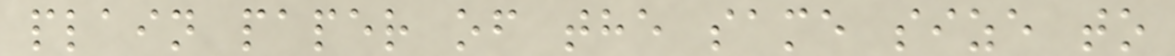plain paper of the same size to
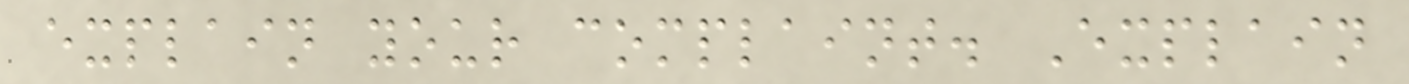explain your complaint. Explain
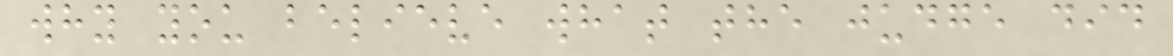why you believe what the judge did
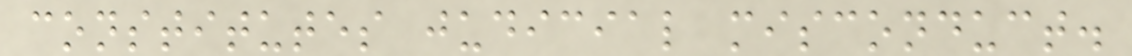constitutes judicial misconduct.
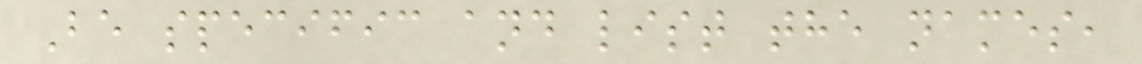Be specific and list the names,
